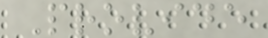Provide
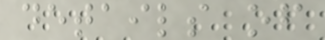details of
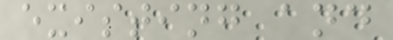existing and
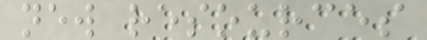new resources
